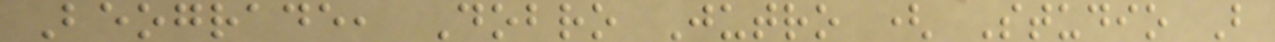Beograde, Dobro Jutro ( Studio B
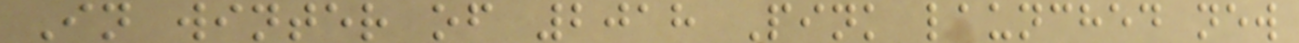In winter of 2018 Pink launched new
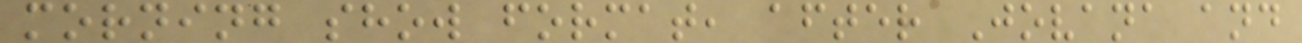morning show format, after Jovana and
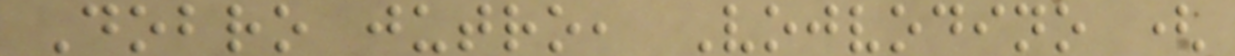Dobro jutro, Vojvodino (
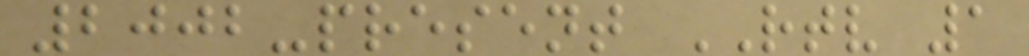2002-present RTV 1
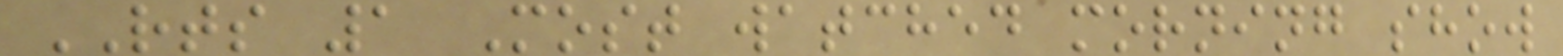RTS 1 Most watched morning show
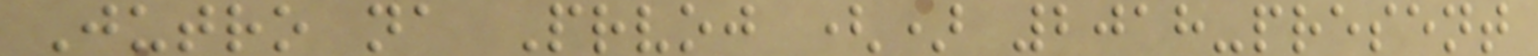Jutro na Prvoj () 2018-present
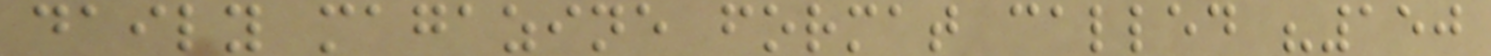daily magazine format called "150
